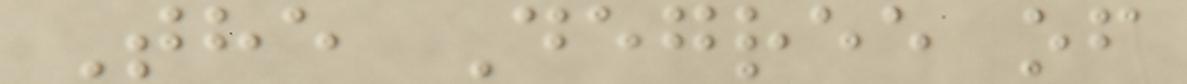The Degree of
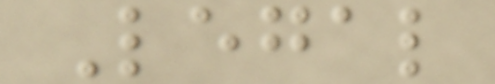Legal
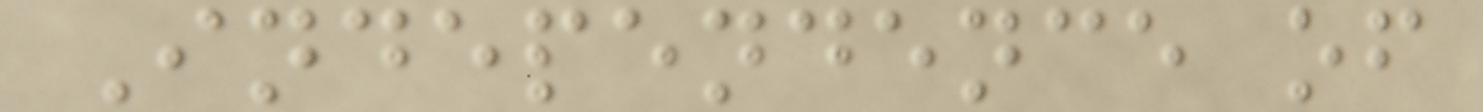Independence of
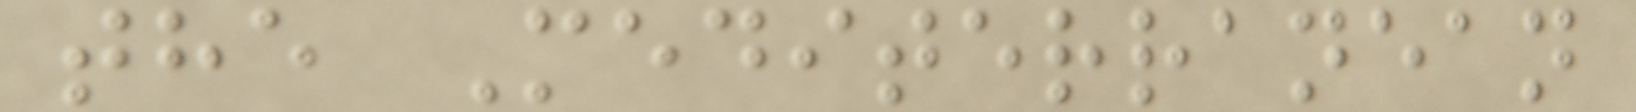the Mediterranean
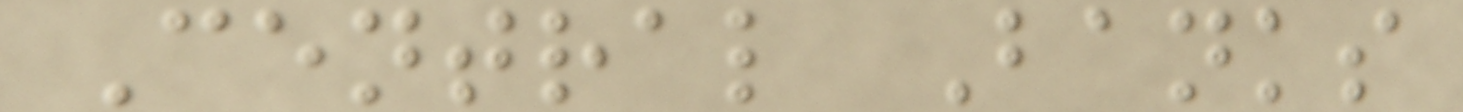Central Banks
